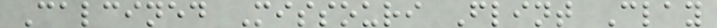Calcined Missouri Flint Clay
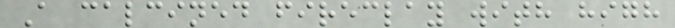A calcined fireclay with high
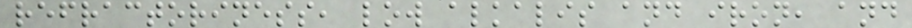refractoriness, low alkalis and iron, and
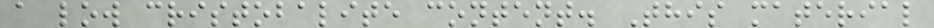a low cristobalite content. This material
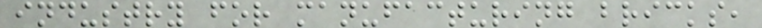industry for manufacturing bricks,
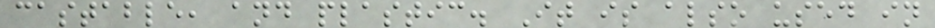castable, and plastic. It is also used in
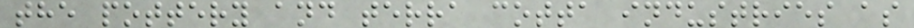the pottery and terra cotta industries as
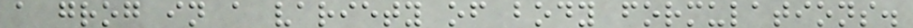a grog in a variety of body formulations.
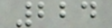224
